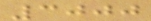3000
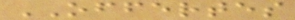OFFERTES
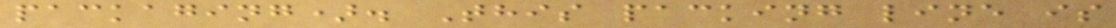packaging). This packing line is
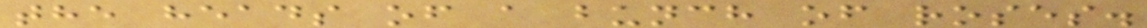the heads of a bunch of roses.
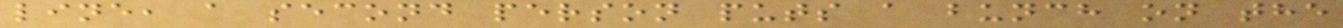line, a second person puts a bunch on the
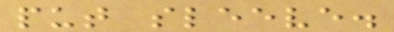put sleeve.
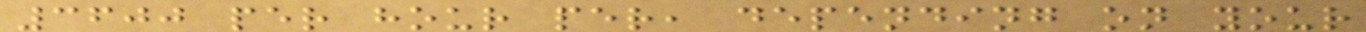3600 per hour per, depending on your
